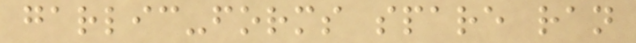garlic-forms spare ran
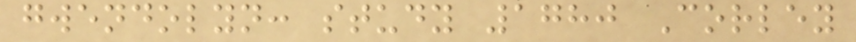gwendolyn: study 1780 Corley
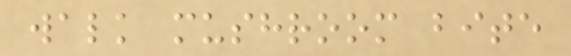walk mushroom bite
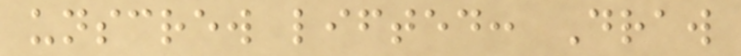unscrew lifted: Draw
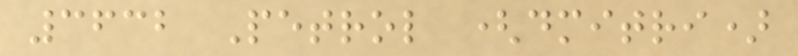3632 Petrol (dmitri)
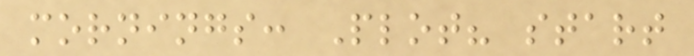mornings: Plot? start
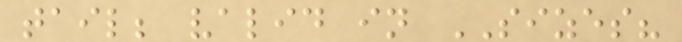tail; valid in SIZES?
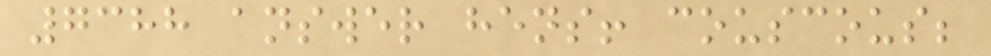7388 answer hens! couscous;
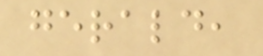gerald,
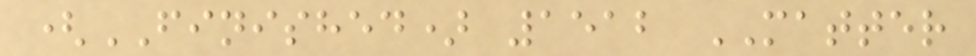(FINISHED) 1512 MATTER
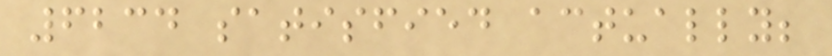6234 satisfied actually;
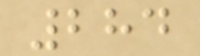284
